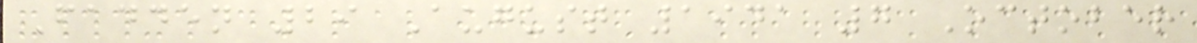Fadden 29 August 1941 7 October
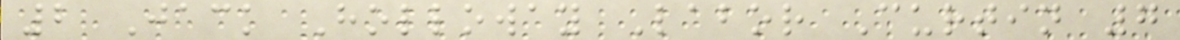2 Jack Holloway Labor Curtin 7
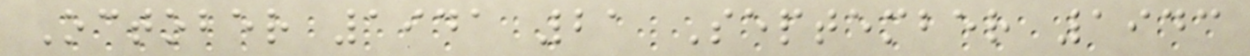October 1941 21 September 1943
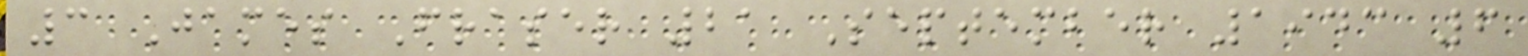3 James Fraser 21 September 1943 6
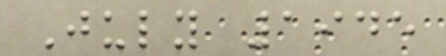July 1945
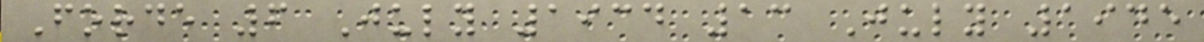Forde 6 July 1934 13 July 1945
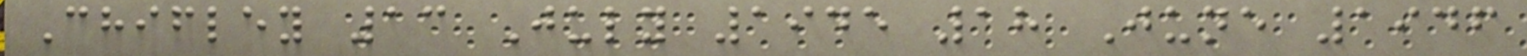Chifley 13 July 1945 18 June 1946
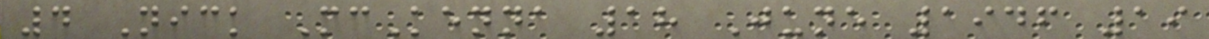4 Nick McKenna 18 June 1946 19
